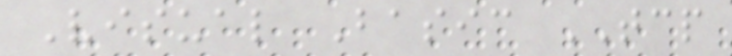Visual Basic TCP
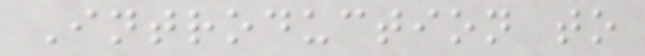Introduction to
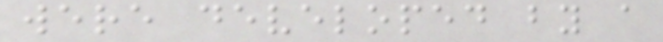were developed by a
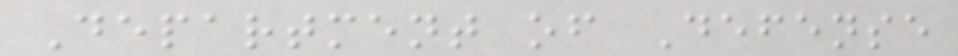Department of Defense
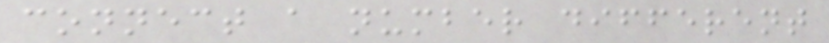connect a number different
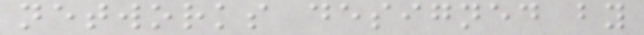networks designed by
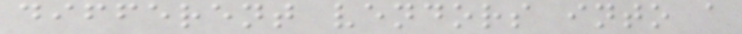different vendors into a
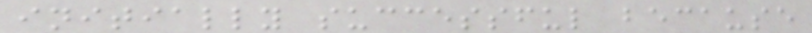initially successful because
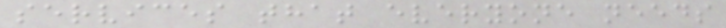services that everyone needs
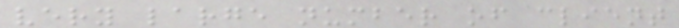very large number of client
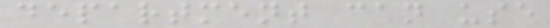department can use
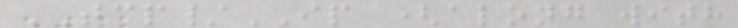TCP/IP (along with
